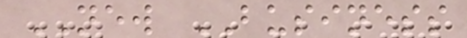NEW BUSINESS
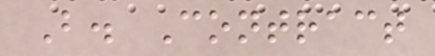B. Contract
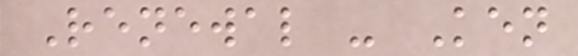Renewal - Ken
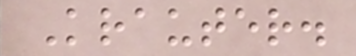Krauter.
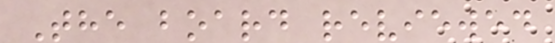The board reviewed
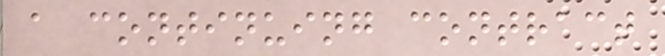a continuing contract
